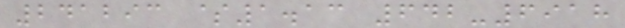241293 $1.13 642-6918
